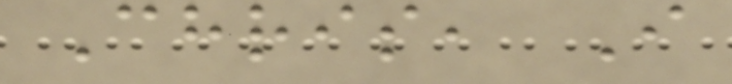Chris, I
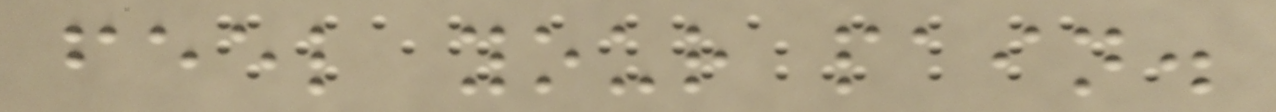feel your pain.
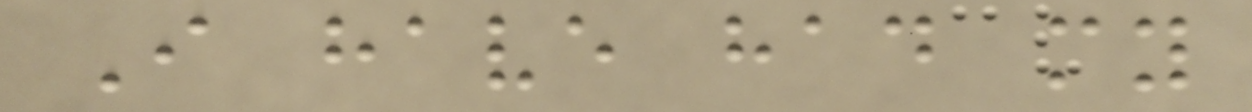I have had my
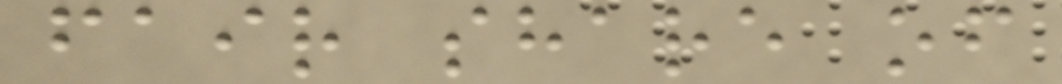fair share of
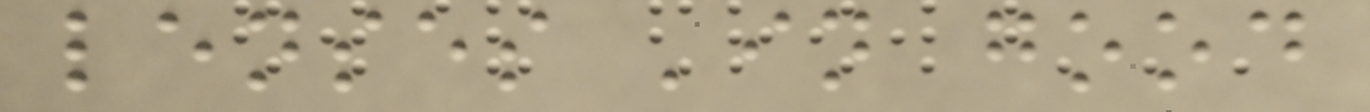lenses 'in good
